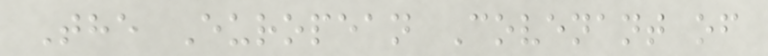The European Covenant of
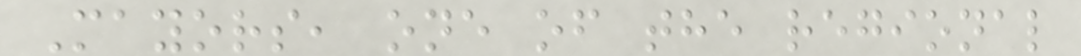Mayors, one of the regional
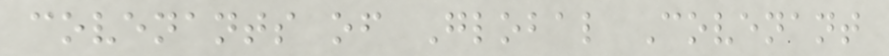covenants of Global Covenant
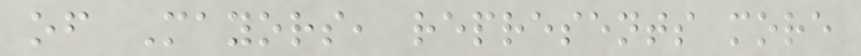of Mayors, represents more
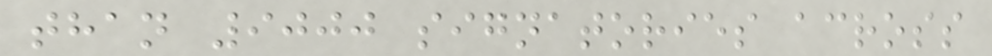than 9000 signatories across
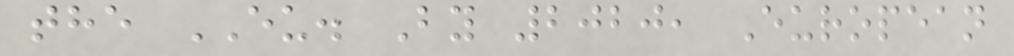the EU. By 2020, European
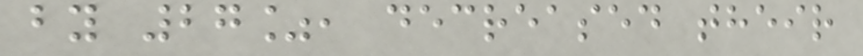by 27%, decreased their
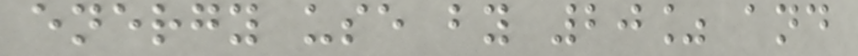energy use by 20% and
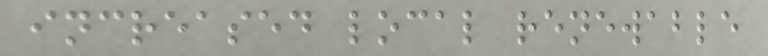increased local renewable
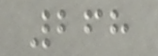268
